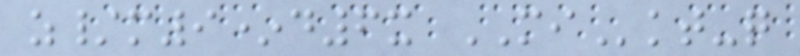z/m9*d6x MIkt-q
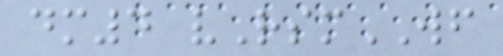dm4 vRsmWF
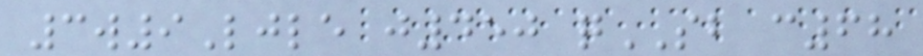3w9Ljle j450 qSB c68
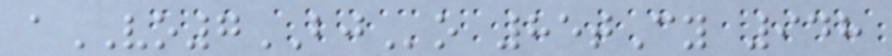aVO7BJo 85tCy 948
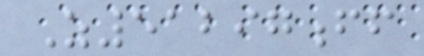Z51297ff
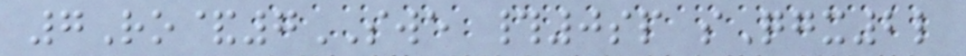7Ro&7SWE #0sp sQgx2l
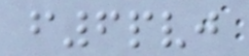f6pvj
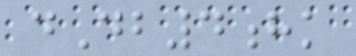dDb4hk
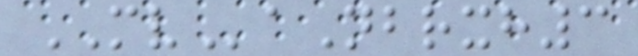MVaNbrxh3
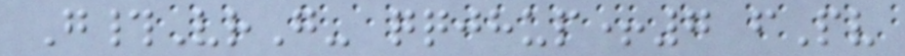G#VrG- qqjhup+7 fPv
